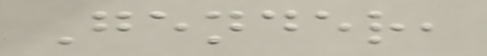Gender,
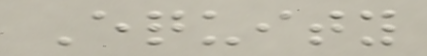Equity
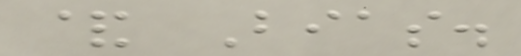& Bias.
